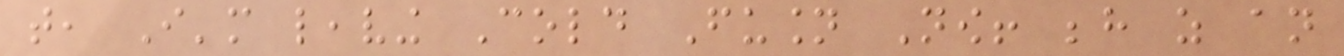that, I'm leaving Cold Fusion Now! behind as an
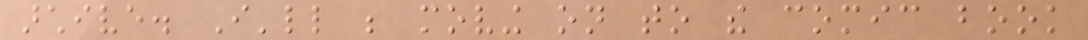archive. I'll be moving on to the comic book
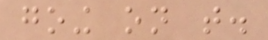going on that.
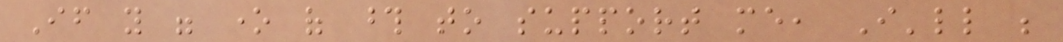If you were one of those to support me, I'll be
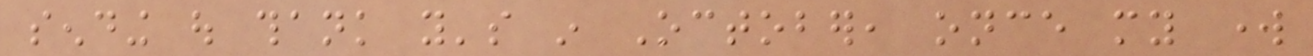sending out thank you's in October, once my work
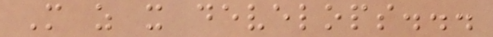More as it develops...
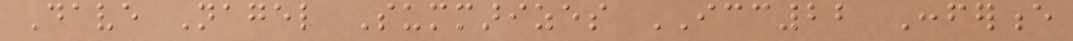Dave Nagel Summarizes ICC22 Conference
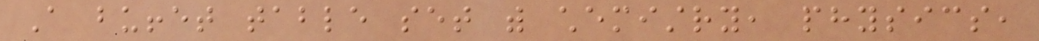A buffet table set with chemistry, physics,
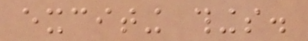exciting things.
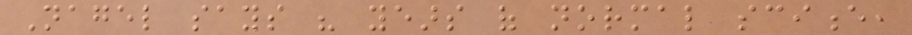Nagel says his years of normal science,
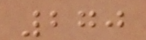270
